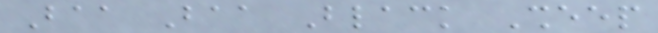Baa Baa Black Sheep
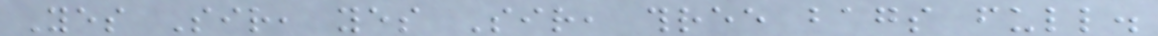Yes Sir, yes Sir, three bags full.
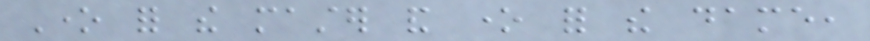One for the master and one for the dame,
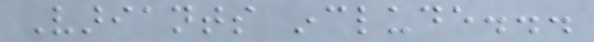Variants include...
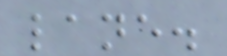lane.
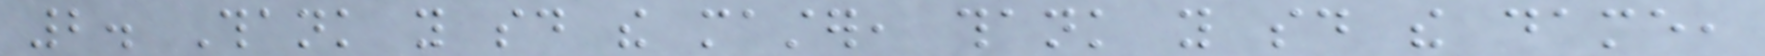2. Thank you said the master, thank you said the dame,
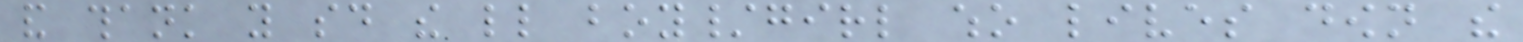and thank you said the little boy/girl who lives down the
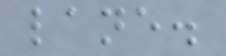lane.
